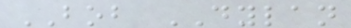BOB DYLAN
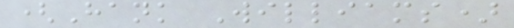(Hank Williams)
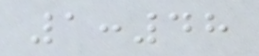1:48
